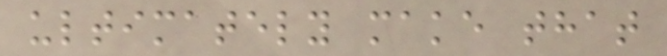ultimately make that
